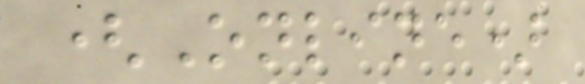(Online)
